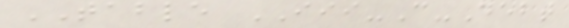TABLE III-C-Debt
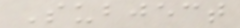Subject
